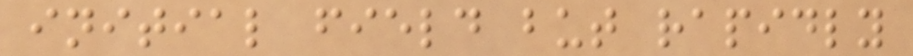initial field but rapidly
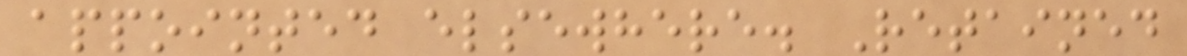appointed elsewhere. Retained
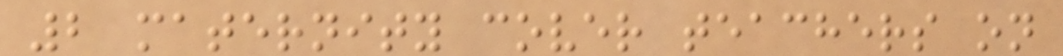2 maternity cover teachers on
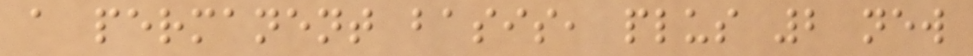a permanent basis, plus 2 new
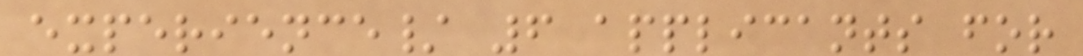experience/ 6 applicants for
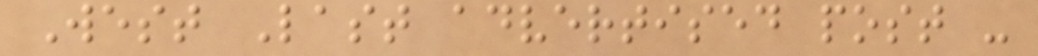West Last advertised post -
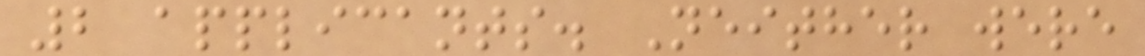2 applicants. Neither were
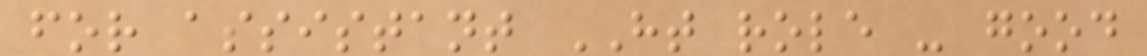for assistant HT role - good
